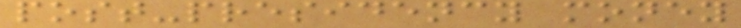post-presidency money
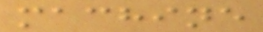machine
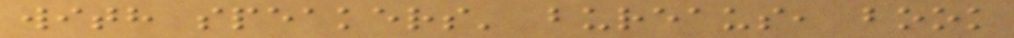with speakers' bureaus, book
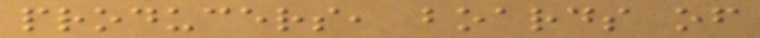producers, boards of
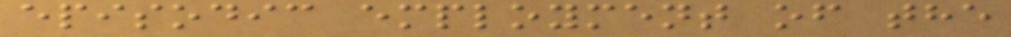episodic employment of the
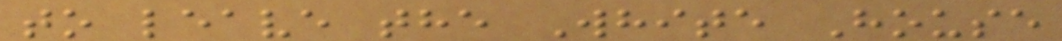to leave the White House
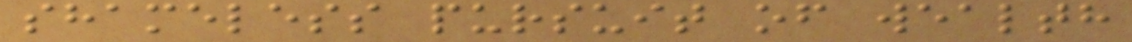shameless pursuit of wealth
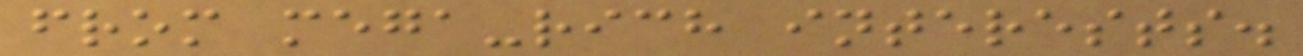from mega-rich interests.
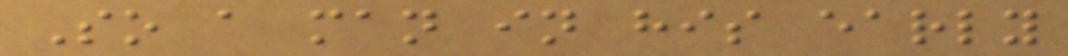So a man in his early
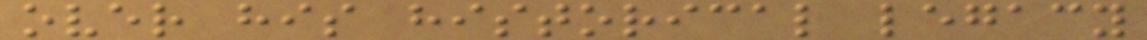over his historical legacy
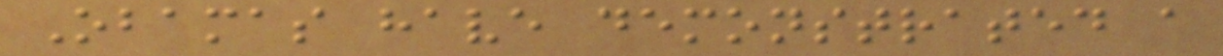Obamas have demonstrated a
